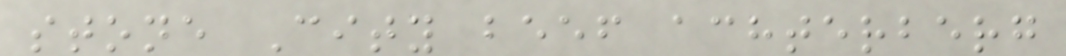stone City beef achterberg
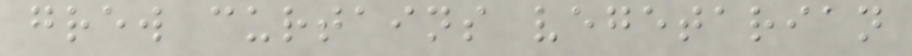grew curtains vegetarian
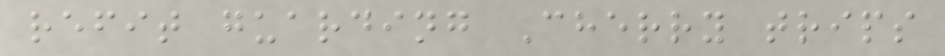refit guarding Cherry trips
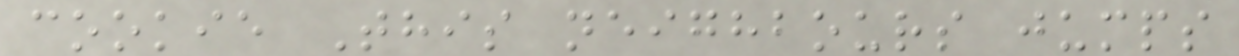cookie This neighbours jumps
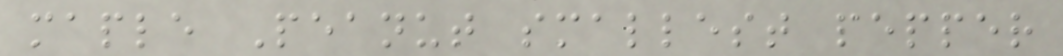maple Peanut smallest pepper
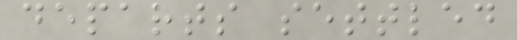departs settled
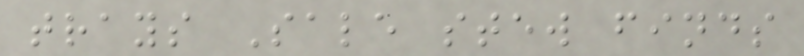trays Sale stew finds
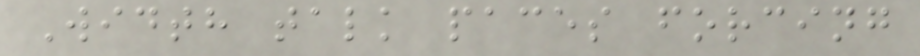Width talk paces forcing
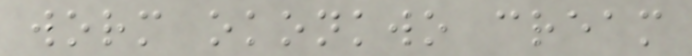worm okonkwo cream
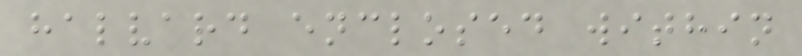halvard enclosed within
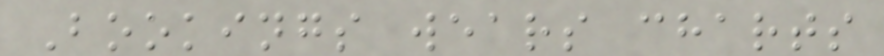Bookings wears charts
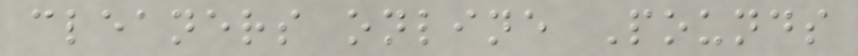cleaners online Pounds
